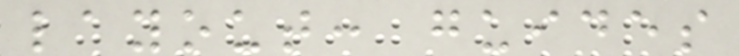layout: guides
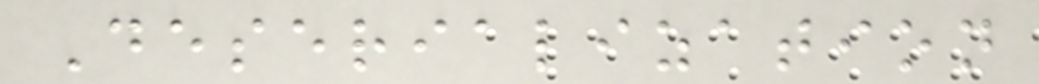Deserialization
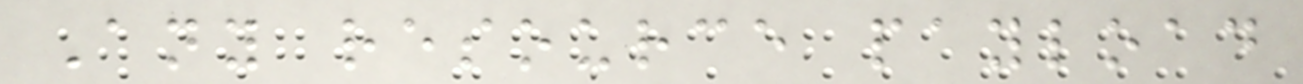Any resource payload
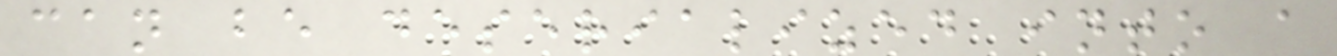can be deserialized into a
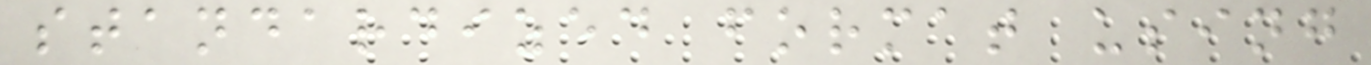standardized format using
